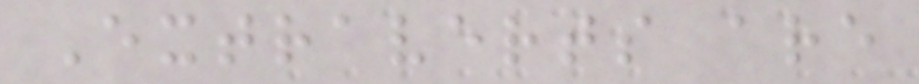Extraverts are
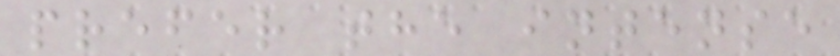prefer the intense
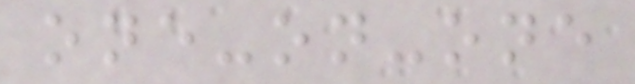one-on-one
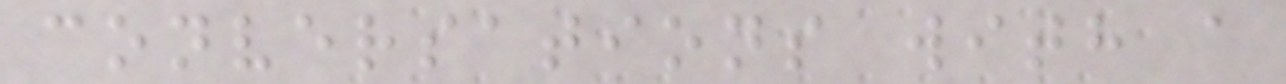conversations with a
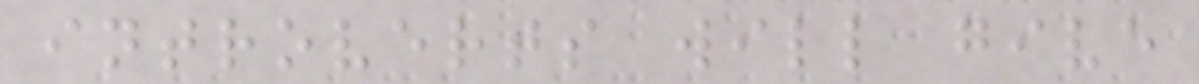introverts will give
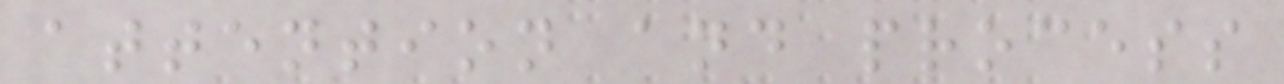attention and process
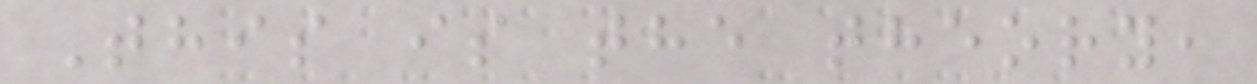This is the theory,
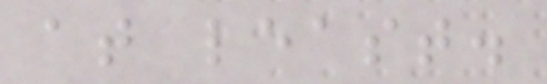at least.
